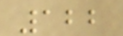122
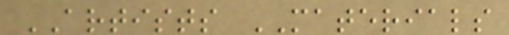ARTISTS MATERIALS
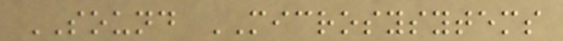SOUND MICROSYSYTEMS
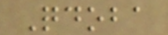Qdoba
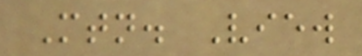Mtn. View
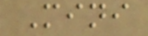Mini
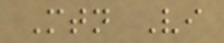Mtn Vi
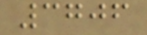3706
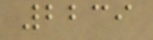2239
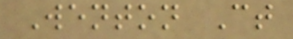Wenton Ct
